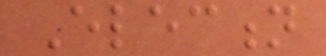Election
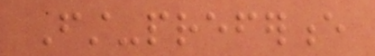First-preference
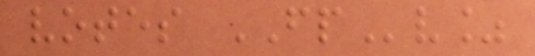votes FPv%
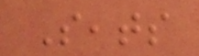Seats
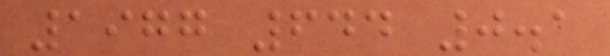1977 644 0.1
